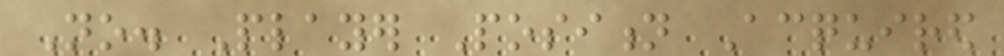No. Player Position Acquired
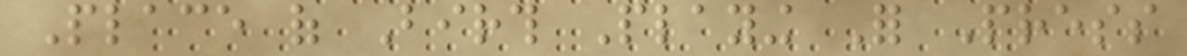Place of Birth Playing For Press
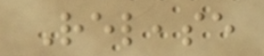Release
